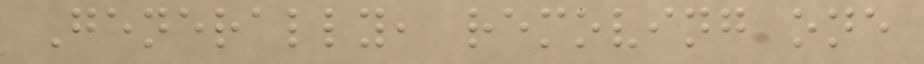Generally, removing one
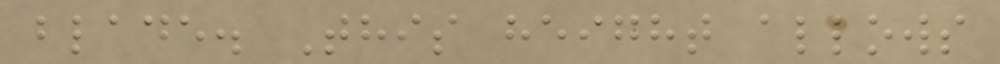blade. This height allows
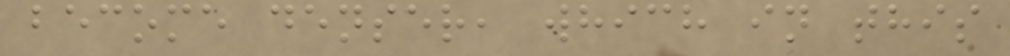become denser, which in this
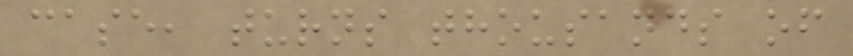case, turns thousands of
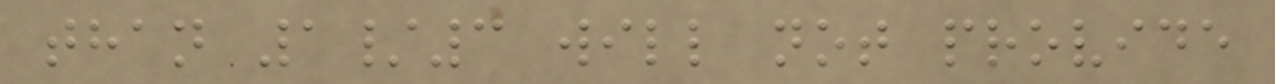than 1/3 will not provide
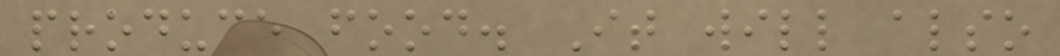produce food. It will also
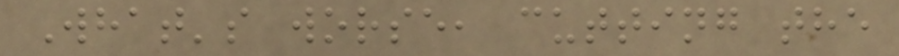What's worse, cutting the
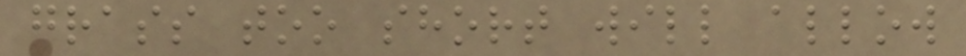grass too short will allow
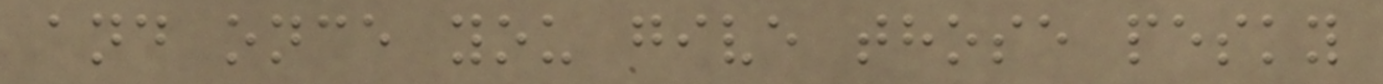and once you give those pesky
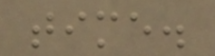time.
